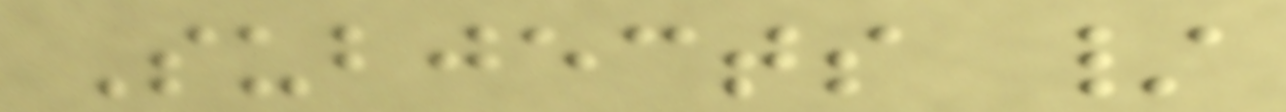Subjects /
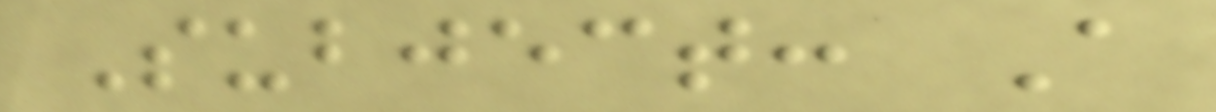Subject: A
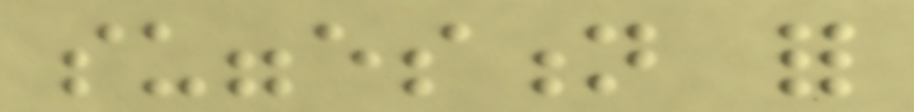suggestion for
